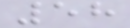58
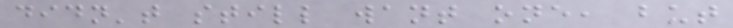didn't still want one, but
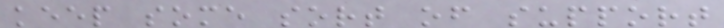keep some sort of support
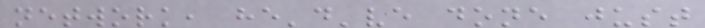network, he'd've done just
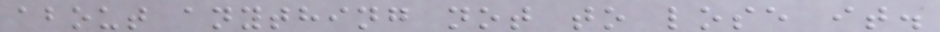about anything not to lose it.
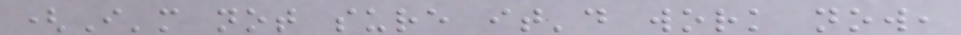(I'm not sure it'd work now,
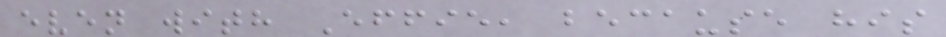even with Effie, because his
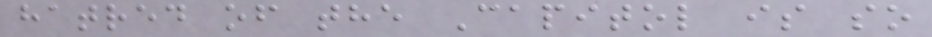hatred of the Capitol is so
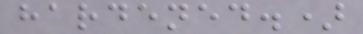hardened.)
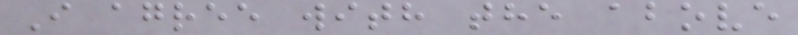I agree with the above
